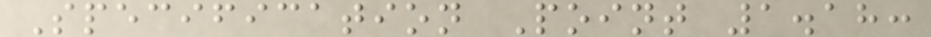Specification Point 1.18:
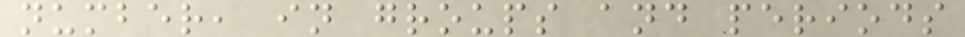number, in groups and periods
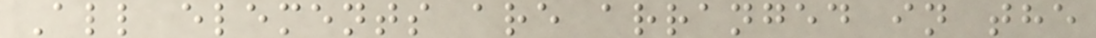All elements are arranged in the
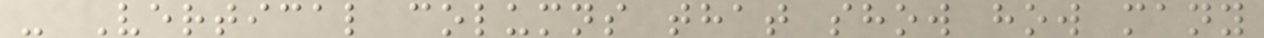- Vertical columns that show how many
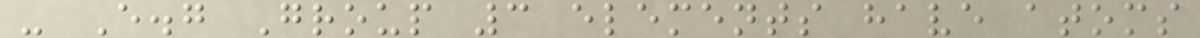- E.g Group 3 elements have atoms
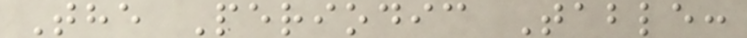The Periodic Table:
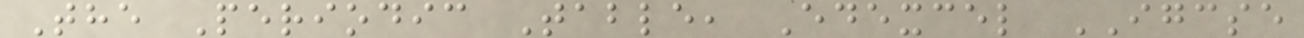The Periodic Table, Edexcel IGCSE
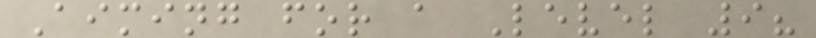Aiming for a Level 9?
